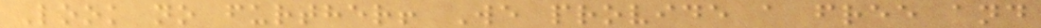Look no further! We provide a free and
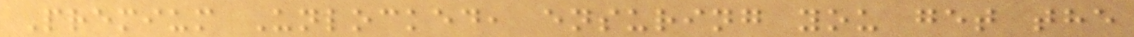Premium Unlocked, ensuring you get the
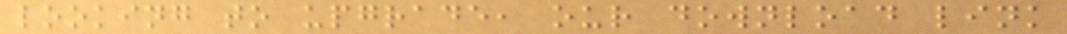looking to upgrade, our download link
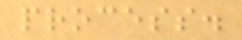process.
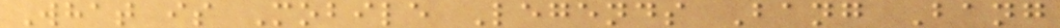What is Mobile Legends Bang Bang
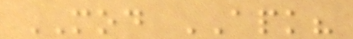MOD APK?
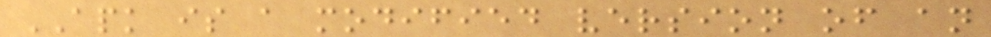APK is a modified version of an
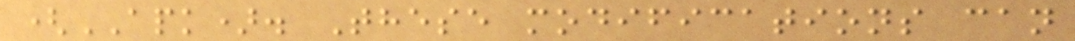(APK). These modifications can
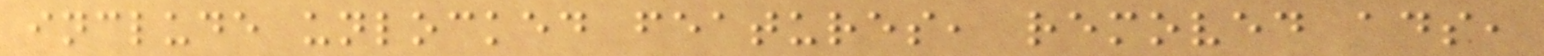include unlocked features, removed ads,
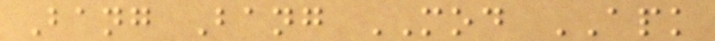Bang Bang MOD APK
